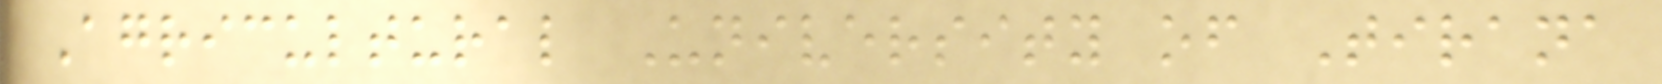Agricultural University of Tirana
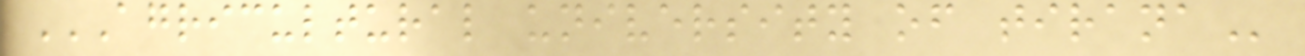AGRICULTURAL UNIVERSITY OF TIRANA
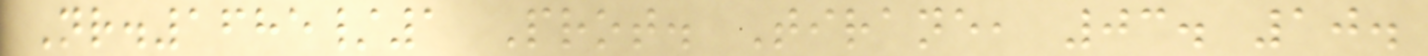Nr.1685/1 Prot. Tirane, 03. 10.
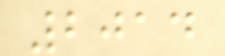2014
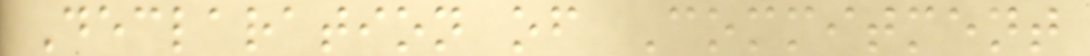Declaration of Commitment
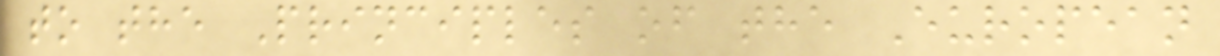to the Principles of the European
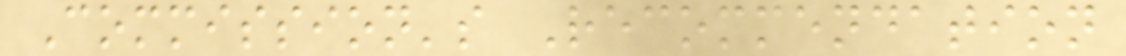Commission's Recommendation
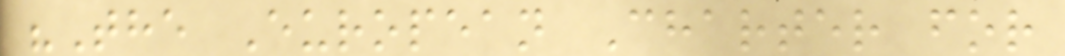"The European Charter for
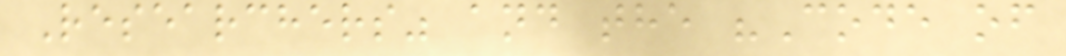Researchers" and the "Code of
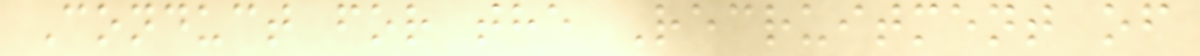Conduct for the Recruitment of
